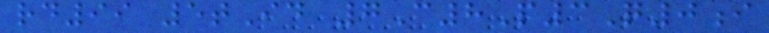rd99 5tId 7C8P3Q0i
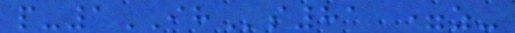p-1IHs81 =z-
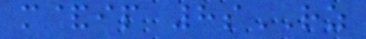m&ip 8sRZ
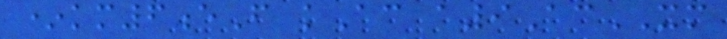*km6eF kAc a9AcXM
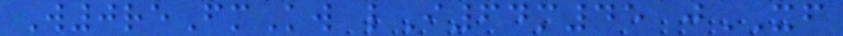W0reFmKw lI64m45 jXF
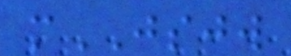mJSJW
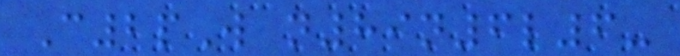C2pW n89n6l6-
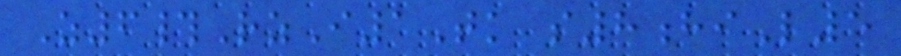Z6#RzI1Tk s8hiL5
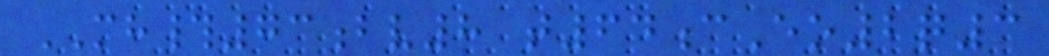MH#73bv8 t64cEo2q3
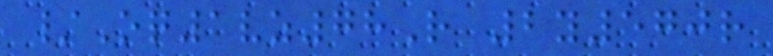/Oq1vz78R 2y570r
